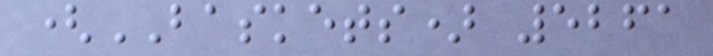(BASKETS) 5261
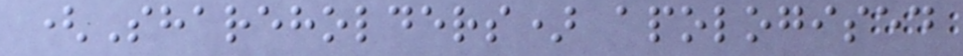(Shareholders) apologised
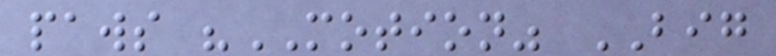paws "MOTION" BIG
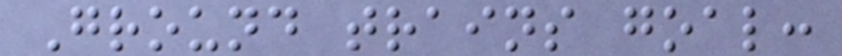Ground trains goal:
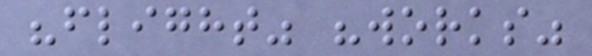"flight" "works"
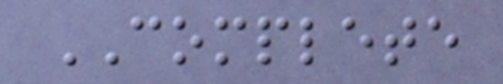COMPLETE
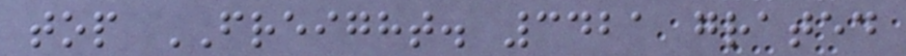top FREIGHT. 3421 grated
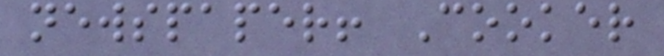newspaper! Cooker
